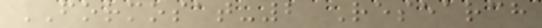FORMOSAT-2 Research
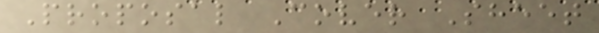Proposal Cover Sheet
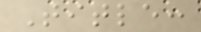Title:
